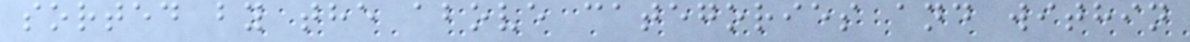sorted by the above categories and within
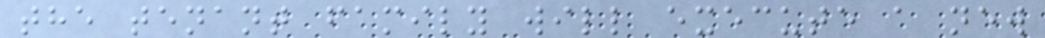the tenant family will execute a new
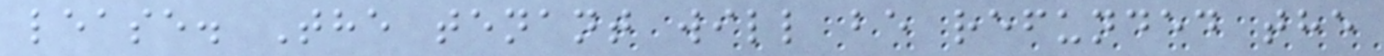lease. The tenant will be refunded the
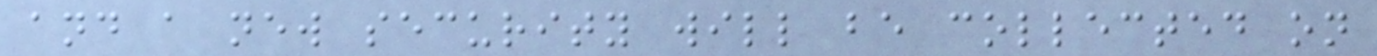and a new security will be collected on
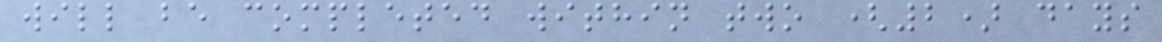will be completed within two (2) days
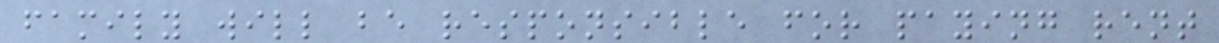family will be responsible for paying rent
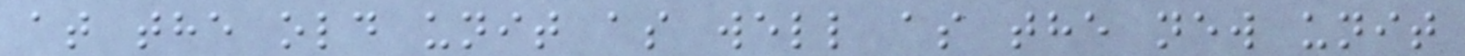at the old unit as well as the new unit
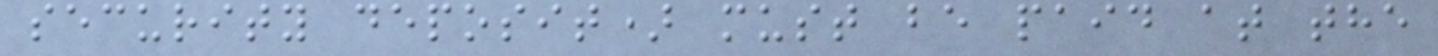security deposit) must be paid at the
